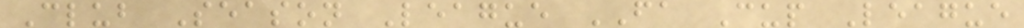Club Season League FA Cup League
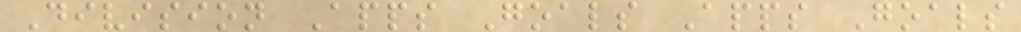Division Apps Goals Apps Goals
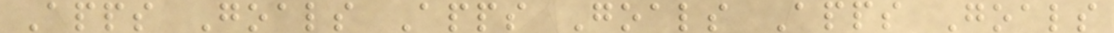Apps Goals Apps Goals Apps Goals
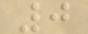0
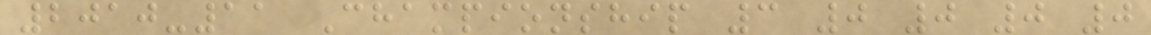2010-11 Championship 3 0 0 0 0
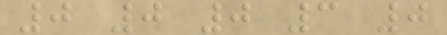0 0 0 3 0
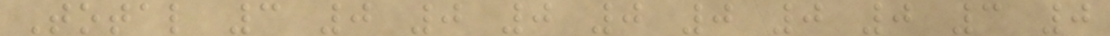Total 3 0 0 0 0 0 0 0 3 0
